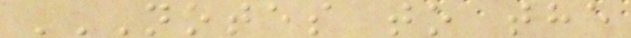NOTES TO THE
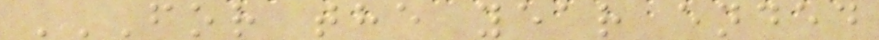FOR THE YEAR ENDED
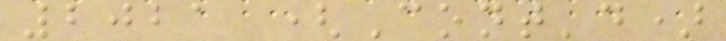2021 (Cont'd)
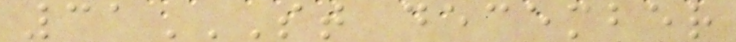31ST DECEMBER
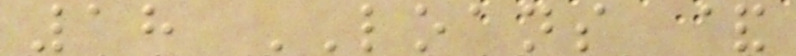18 LOANS &
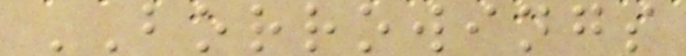BORROWINGS
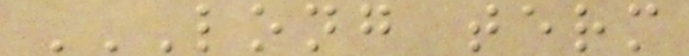LONG TERM
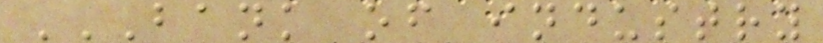BANK OF INDUSTRY
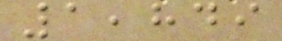1,849
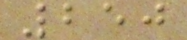250
